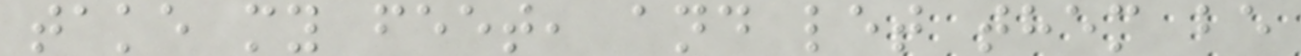take my feet, and let them be
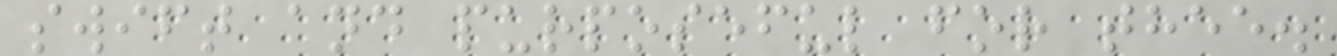swift and purposeful for thee.
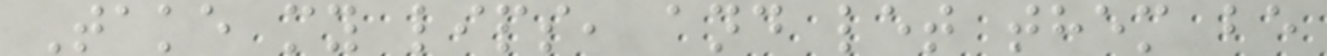Take my lips, and let them be
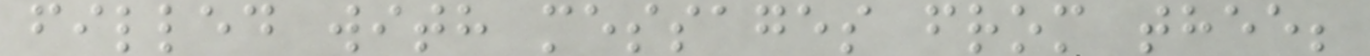filled with messages from thee;
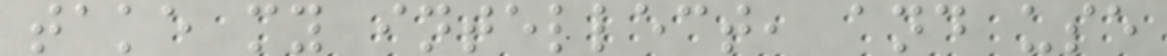take my intellect, and use
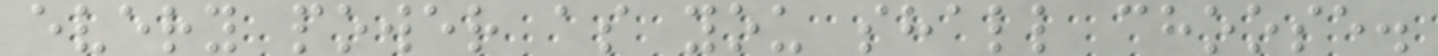every power as you shall choose.
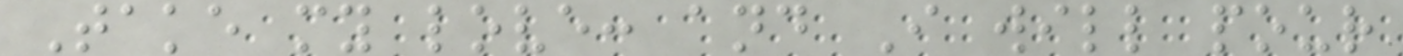Take my love: and I will pour
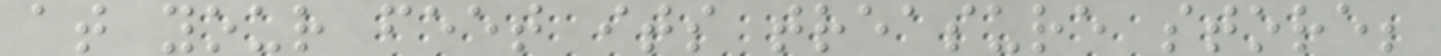at your feet its treasure store;
